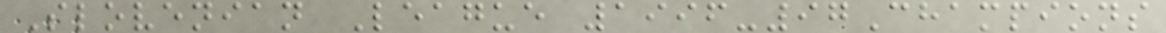Slovenian League 1996-97Champions
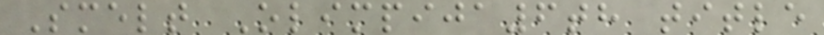Smelt Olimpija6th title
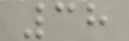38
